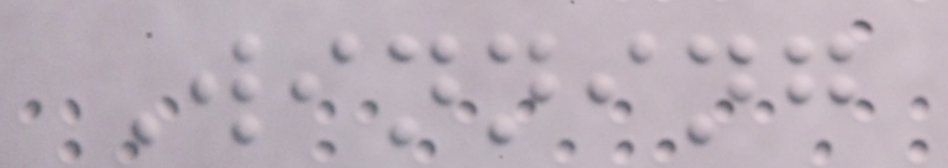Winning
